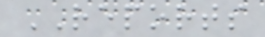REPORTS
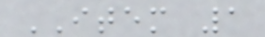ITEM 1
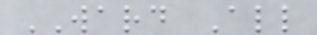WARD All
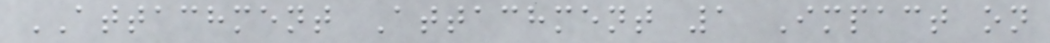ATTACHMENT Attachment 1 Impact on
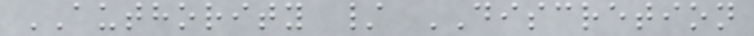AUTHORITY / DISCRETION
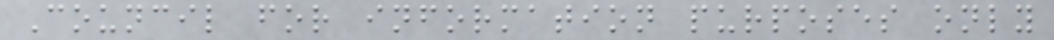Council for information purposes only
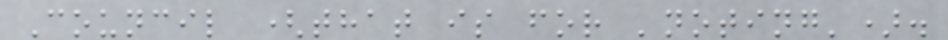Council (that is for 'noting').
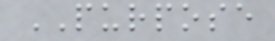PURPOSE
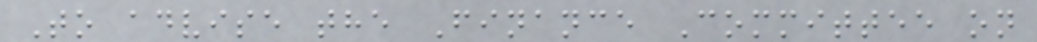To advise the Finance Committee on
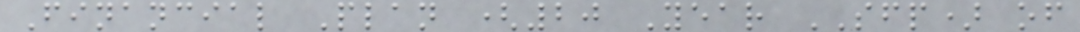Financial Plan (20 Year SFP) of
